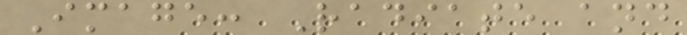Image: Radiate and
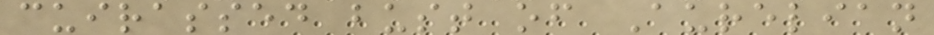cuirassed bust of Aurelian
